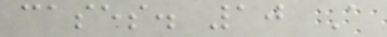cases. 10 A
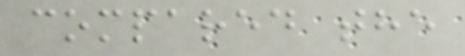compared the
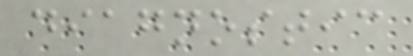diagnostic
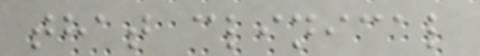that clinical
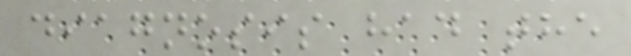diagnosis had the
